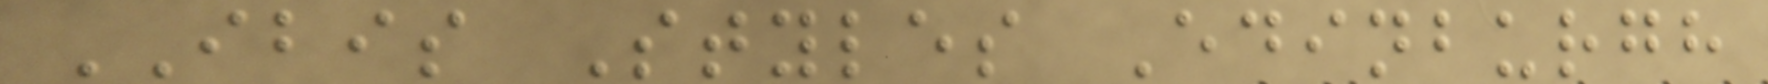IBIS Styles Edinburgh
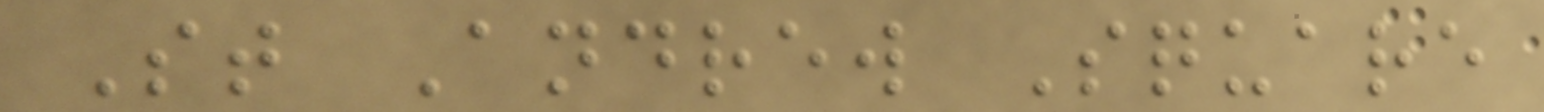St Andrew Square
